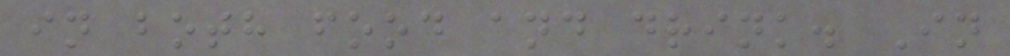in both food and drink. In
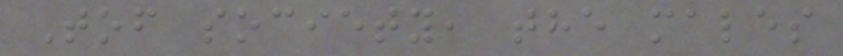Tof society, the males
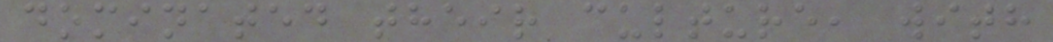dominated their culture, with
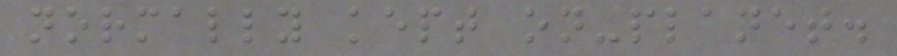normally kept on-planet.
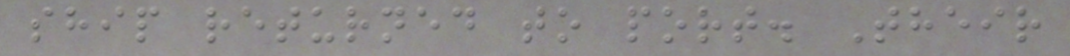ship returned to port. Their
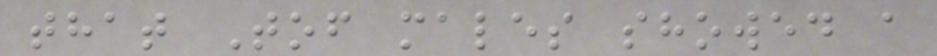that Tof males showed a
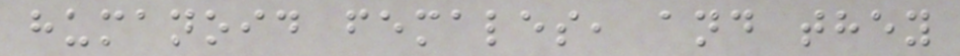humanoid females, and they
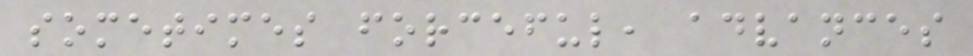sometimes forceful, advances
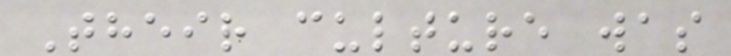Their culture was
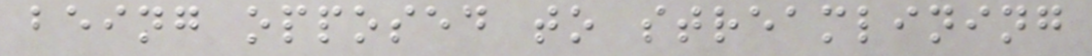being opposed to streamlining
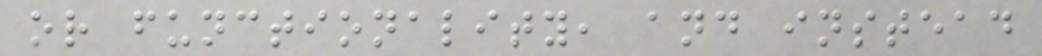or functionality, and instead
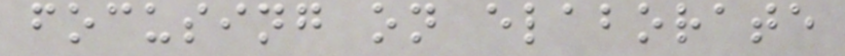focusing on elaborate
